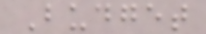Budget
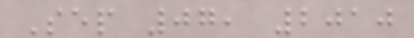Sep 07, 2010
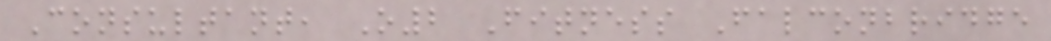Consultant, O2 Fitness Falconbridge
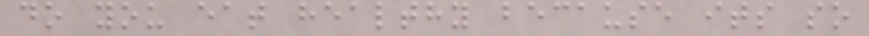do you eat healthy because its so
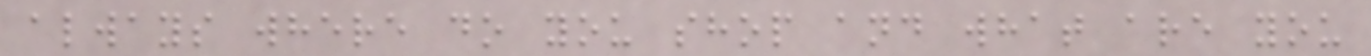always where do you shop and what are you
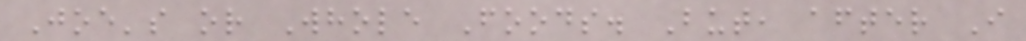Joe's or Whole Foods. But, after I
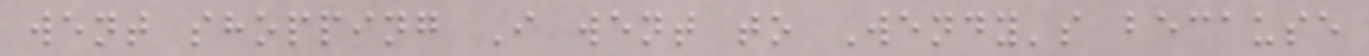went shopping I went to Wendy's because
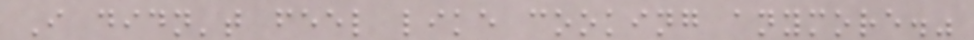I didn't feel like cooking anymore."
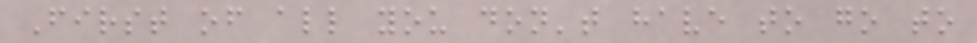First of all you don't have to go to
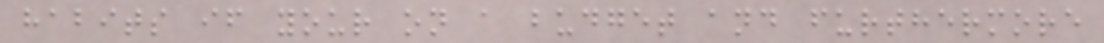habits if your on a budget and furthermore
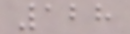128
